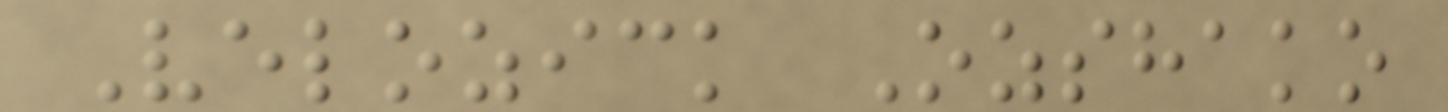Velozick Ozshako
